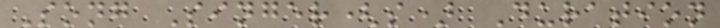Song Singer(s) Duration
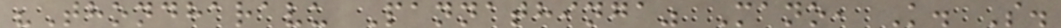"Thondharavu Pannathinga" Mano, K. S.
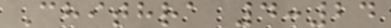Chithra 4:24
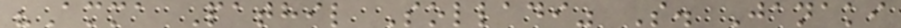"Amma Pathil Solladi" S. Janaki
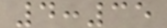4:35
